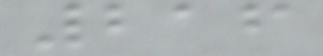216
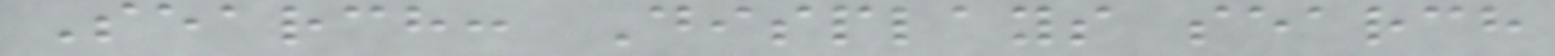Search: Displays search
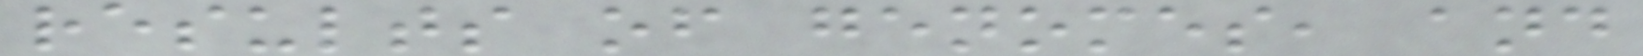results of genomes, and
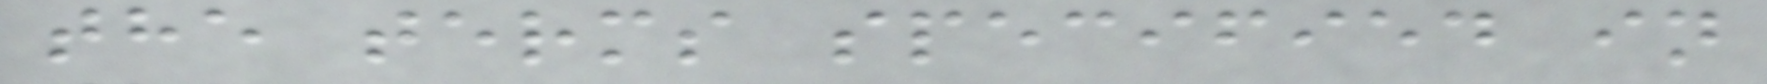the terms specified in
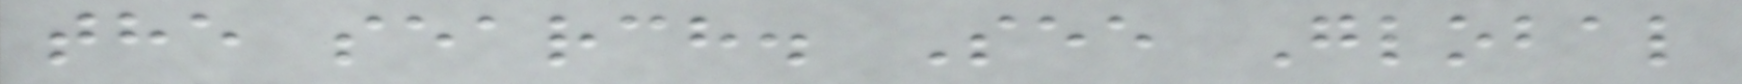the search. See Global
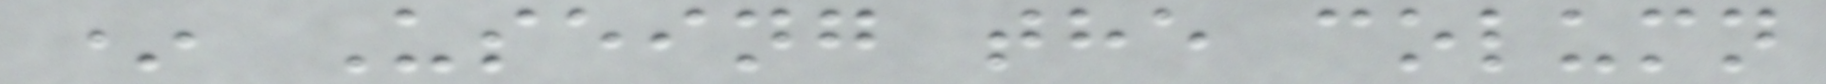* Useing the column
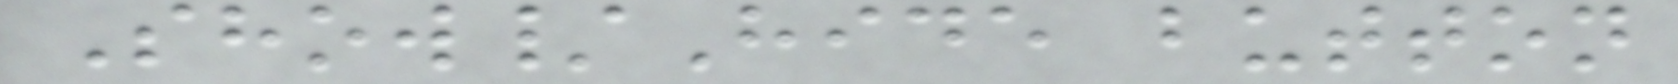Show/Hide button
